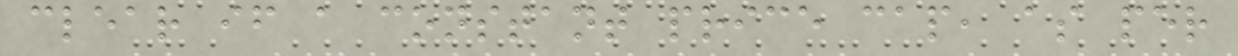clear if a constant price cap, as per
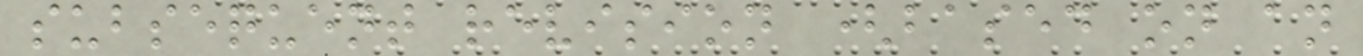subsequent revision (based on an
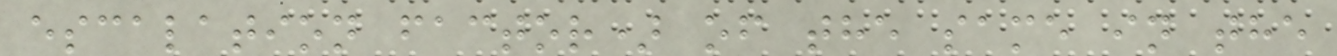escalation factor) of the same in the
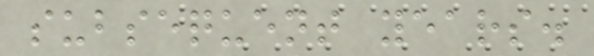subsequent years.
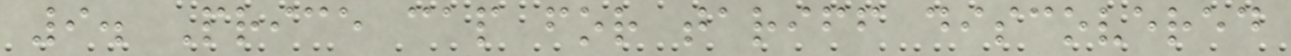9. Price cap for tariff discovered
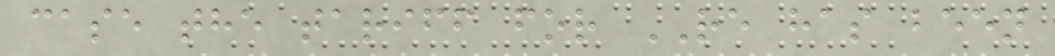case the tariff for RE has been
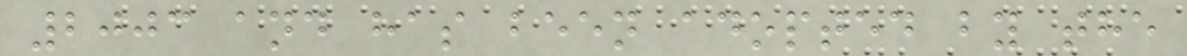2003 and has been adopted by the
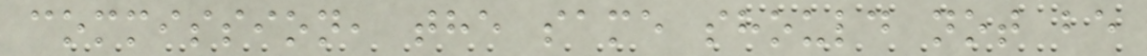commission, the same should not be
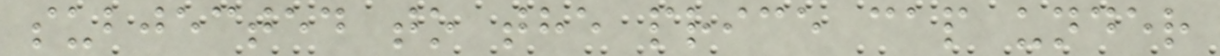subjected to the price cap under
